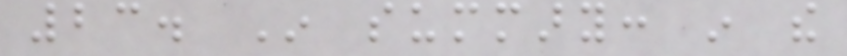23. In summary: in the
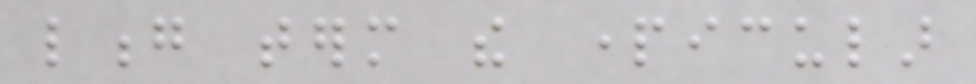long term the particular
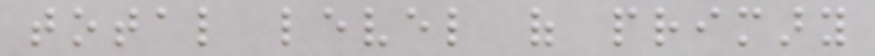total level of primary
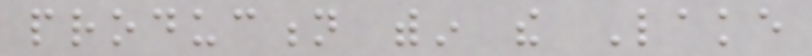production within the Lake
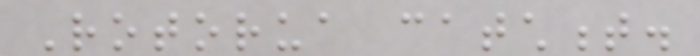Rotorua catchment.
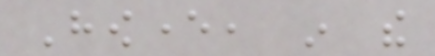However, in the
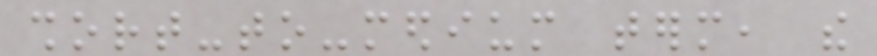short-to-medium term, the
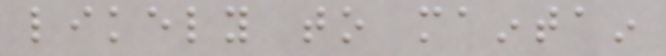likely to maintain
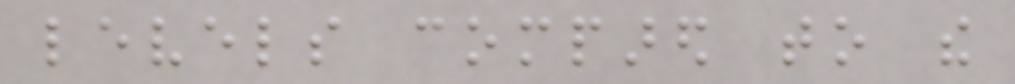levels compared to the
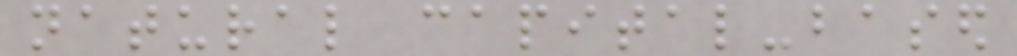natural capital-based
